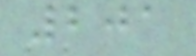201
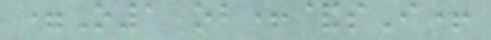=O1 ob+&sI+
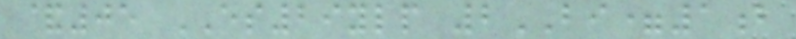&05 ES29ylp 2BI=1b
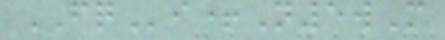FQi+N5wM
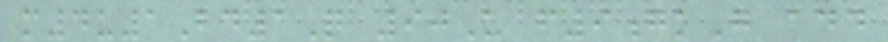m4u1Bd1Q 90U f9gkG add
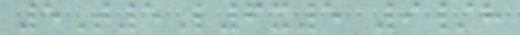5T5L6x5 9/h
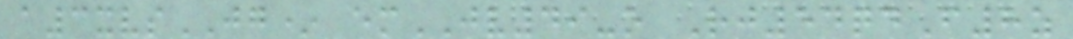a3xvsJG* emJV49-o Rj54qdF8z
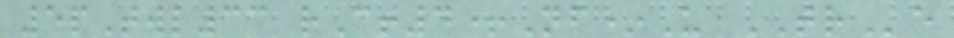5pTwl33 rCt4+Nf*U TRe
